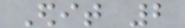Edit 2
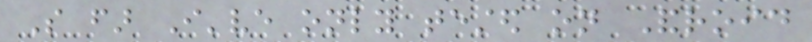So far I've only tested on Android
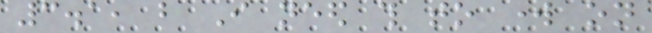3.1, but I need this to work on
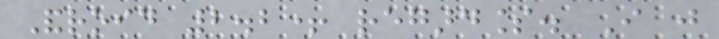Android 2.2+ regardless. I just
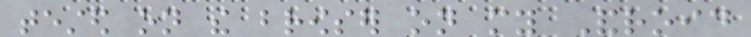tested on the browser on my Android
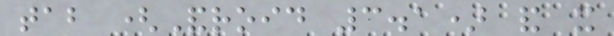tab (Android 3.1) and it
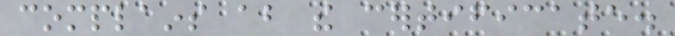complains about the certificate.
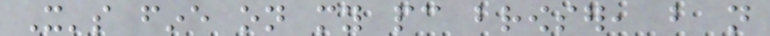It's fine on my pc browser, but not
